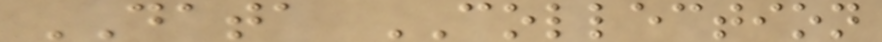DATA COLLECTION
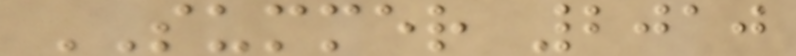SUMMER 2010
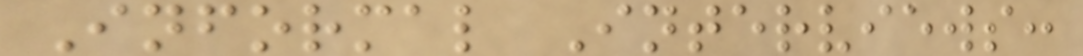Informal Interviews:
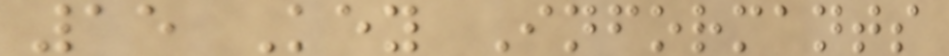15 Key Informants
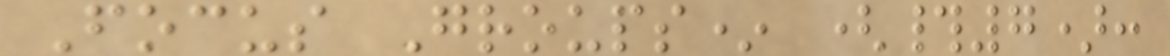Focus Groups* (#7):
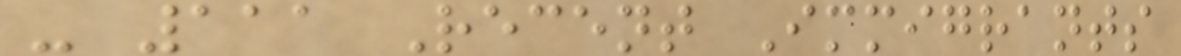- 111 Recent Immigrants
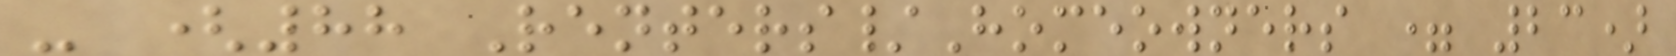- (88 Renters/Homeowners = 23)
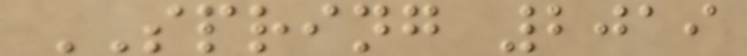SPRING 2019
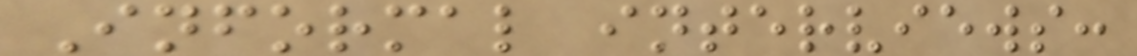Informal interviews:
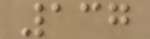137
